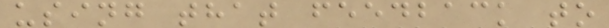using that feedback to
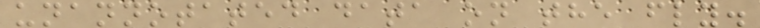unannotated data on the fly.
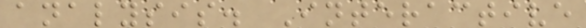analysis. Interactive
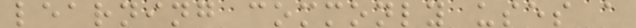learning commonly uses a
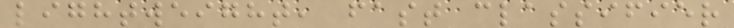lightweight, fast classifier
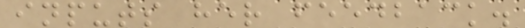inputs her feedback.
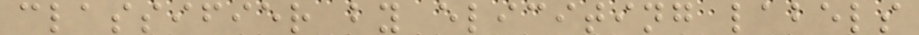classifier by eliciting labels
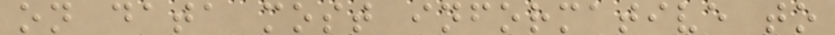on data most informative to
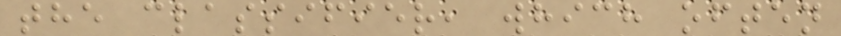the classifier, which often
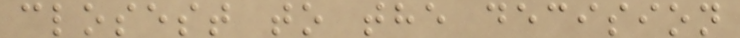closest to the decision
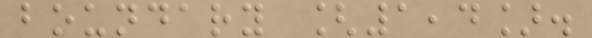boundary [1,4].
